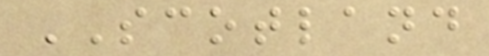SCOTLAND
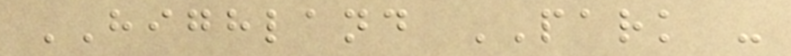HIGHLAND PARK -
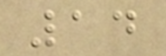14
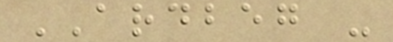ARDBEG -
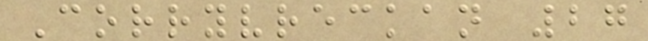Corryvreckan 27
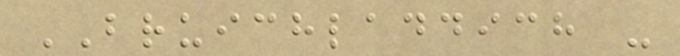BRUICHLADDICH -
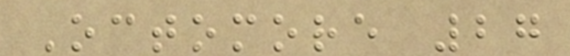Octomore 27
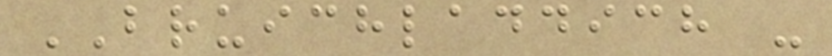BRUICHLADDICH -
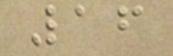16
